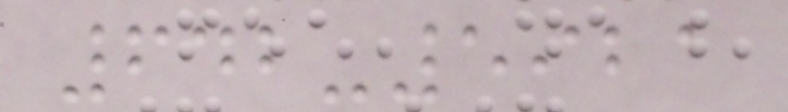642-5921
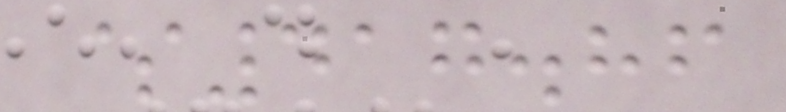$417.86
